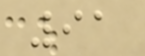91
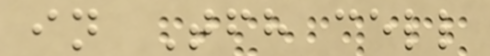in Tfh cell
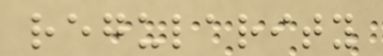regularity
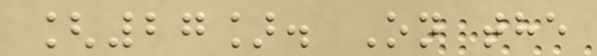[27]. On the
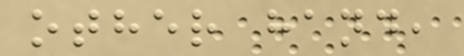other hand,
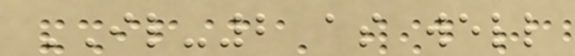IL-2 as well
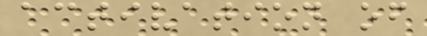activation of
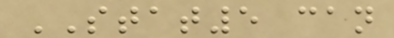STAT5 can
